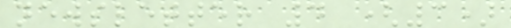newsletter 4 (3)
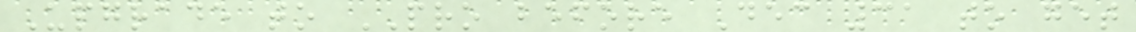Upgrade to PRO before Dec 31 to get
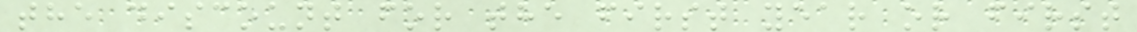the discount for the first year or first
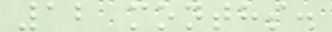12 months.
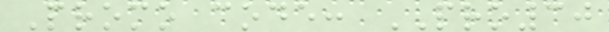Promo code: PRO30
